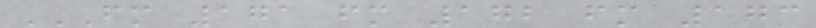FM 171 FM 172 FM 173
